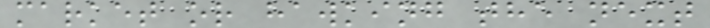market or hawking the next
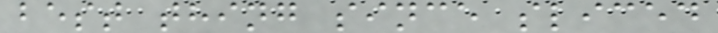best thing since sliced
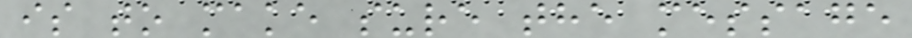is to make sure the message
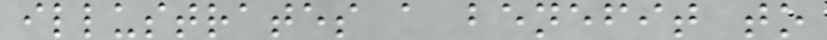illustrates a benefit to
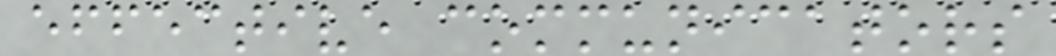effective communicators
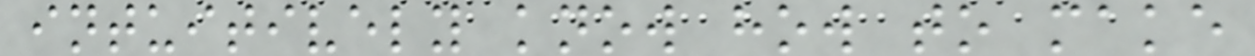intuitively know how to make
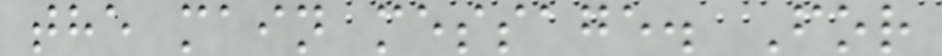the main message. For
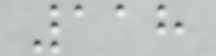118
